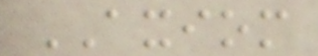AXIOM
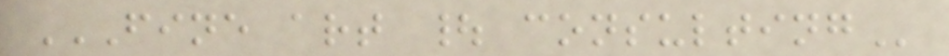FINE ART | CONSULTING
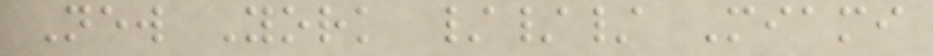New York /// Miami
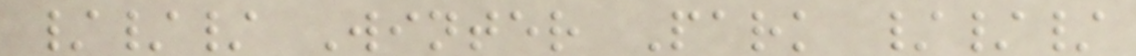/// Winter Park ///
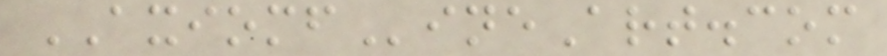AXIOMFineArt.com
